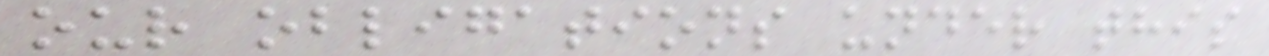our obligations under this
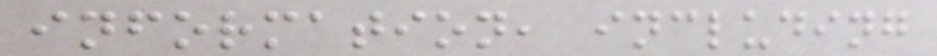information, including
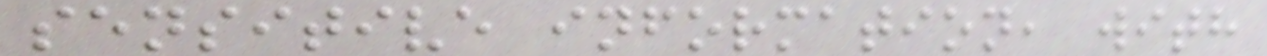sensitive information, with
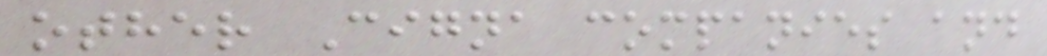other Cigna companies and
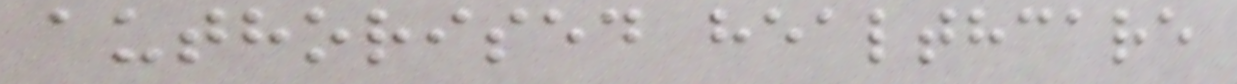authorised healthcare
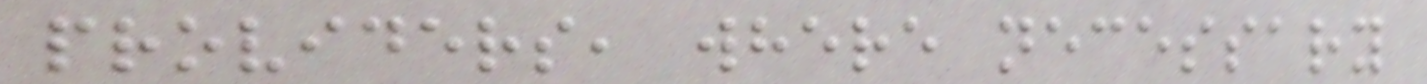providers, where necessary
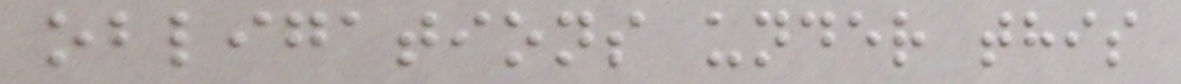obligations under this
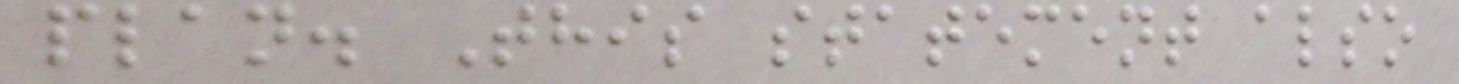plan. This statement also
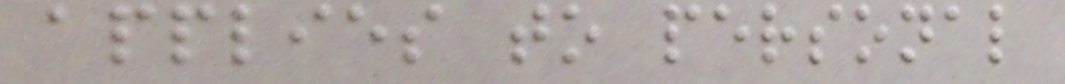applies to personal
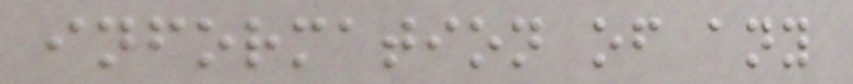information of any
